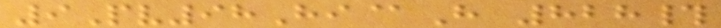9Pv98Hi@H 828#
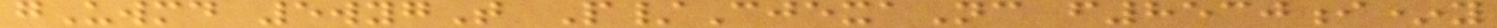gUwmd 5wygT P/CjexaNc f8530i*y
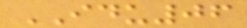IDU06
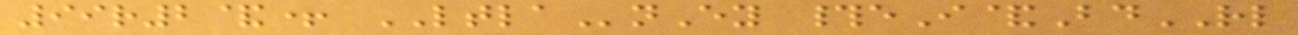99r2&+ LTLAnEy #eI&BdRL
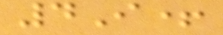4I+
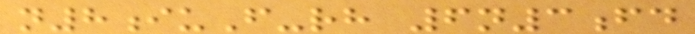n8iuF-rh 6n3fd
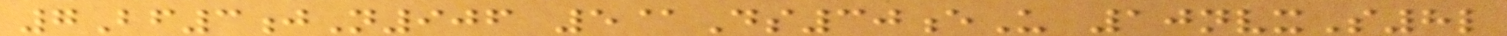7Bf3jN906 5@Ds30eU 10nvxS8l
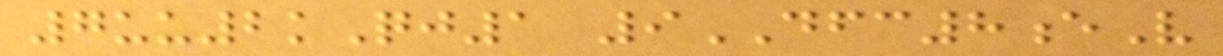7uu2kQj1 9DFC8eV
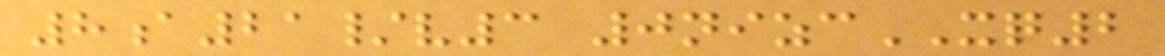8a21/v3 0nizcXQ2
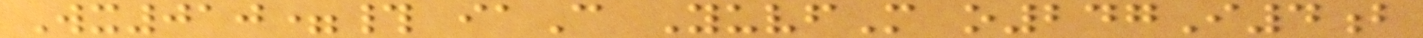Wx010=# iaC YuvfM o247I4b
